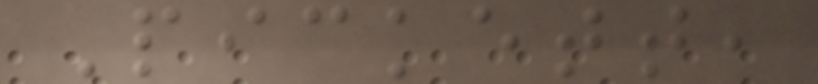Pickett,
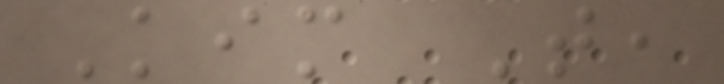Kim T,
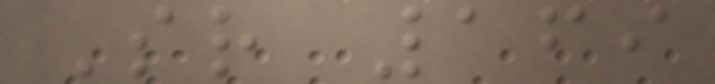Sr 169
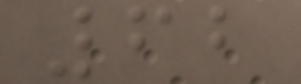62
